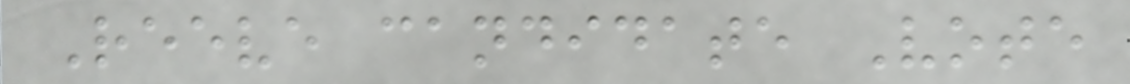Reeve candidate Vote
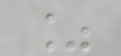%
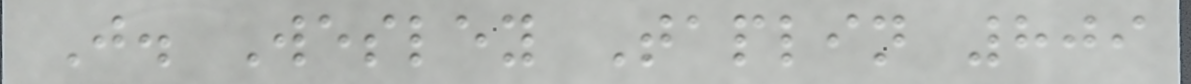J. Wesley Taplin 809
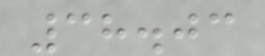38.03
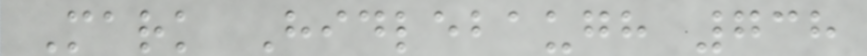Mark Hidlebaugh 738
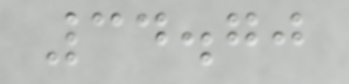34.70
